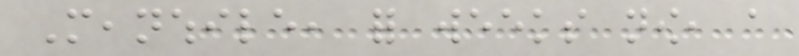Meanwhile, for weeks now, a
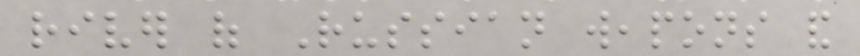river of Russian weapons and
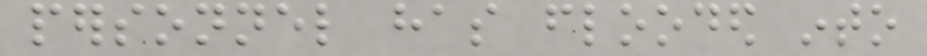personnel has flooded into
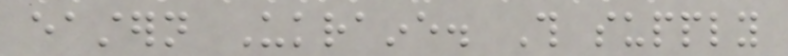eastern Ukraine. This supply
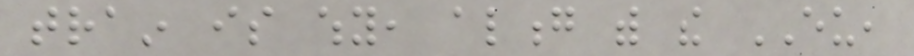train is why, along with the EU,
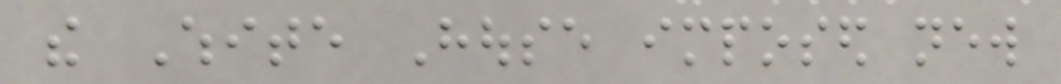the White House imposed new
